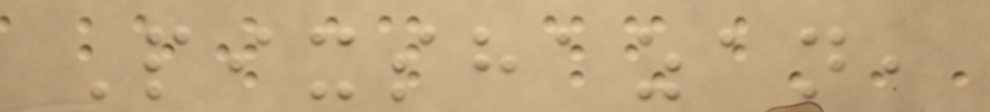Pixshazan,
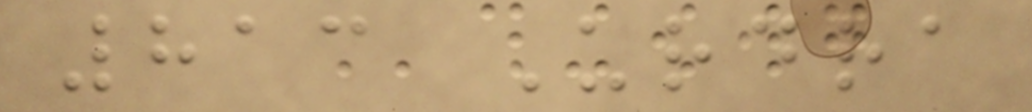813 Urdra
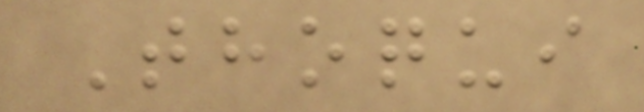Thoqui
